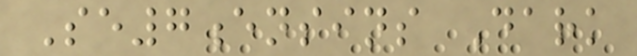Se7ensins Dark
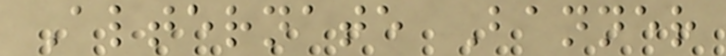Alternate Banner
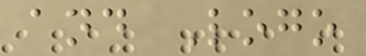and Logo
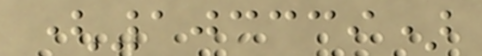(103339)
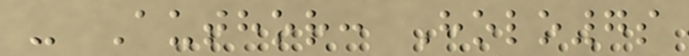- Author: Holo7s
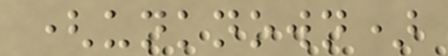(unknown)
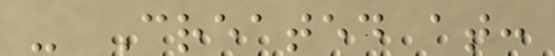- Created at:
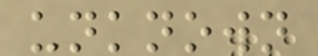unknown
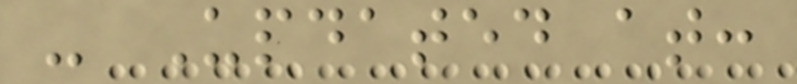- Updated at:
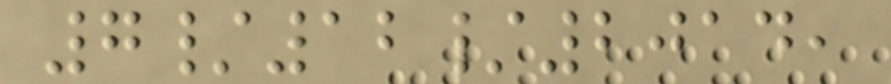7/12/2014,
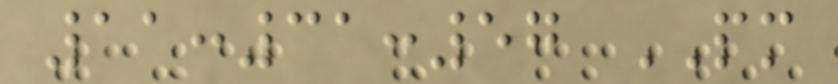11:31:57 PM
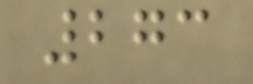273
